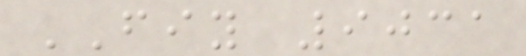FIY 9031
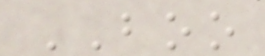BOO
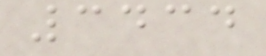3434
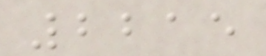2215
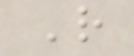R
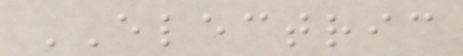ELECTRIC
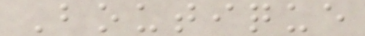Boutique
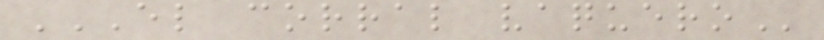EL CORRAL VAQUERO
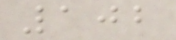102
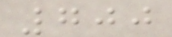700
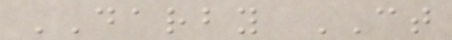DARBY CT
